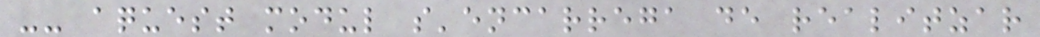-- aquest modul s'encarrega de realitzar
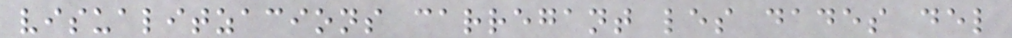visualitzacions carregant les dades del
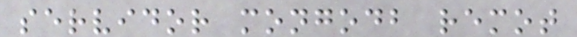servidor mongodb remot
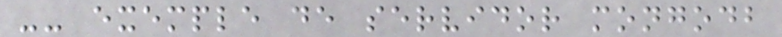-- exemple de servidor mongodb
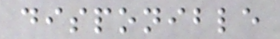disponible
